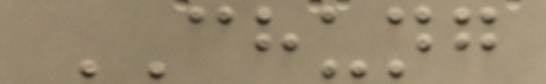CHUNG
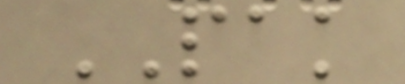PAK
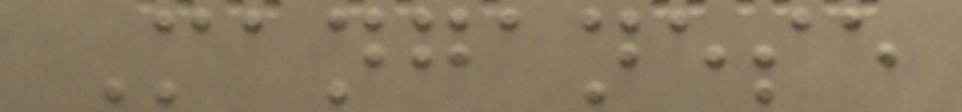Manganese
